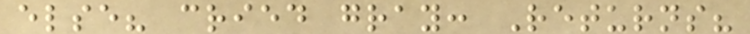else? cried gray: Returns?
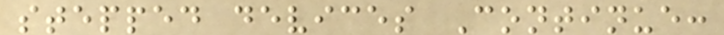stepped devices Continue:
